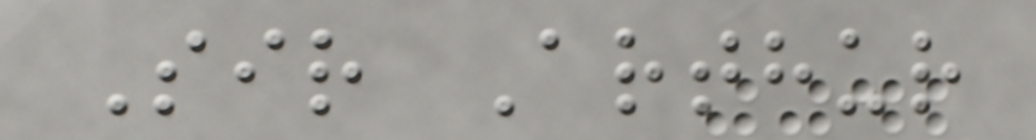Sir Arthur
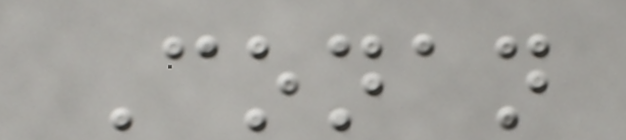Conan
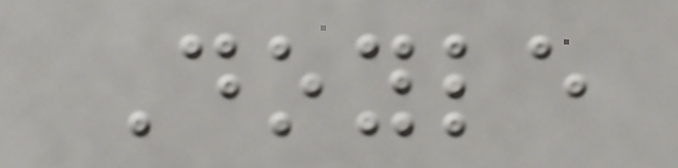Doyle
